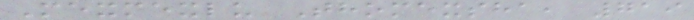Mexmexlu Thomexsha, 719
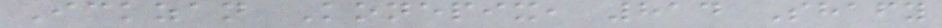Ickzan Konepix, 814 Shafy
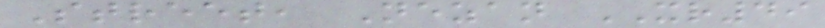Street, Nezan XR49
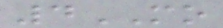4MO
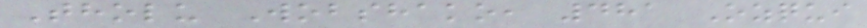Tholu Wobshako, 481 Ozqui
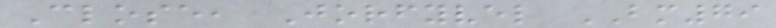Close, Jorfyvel BM79
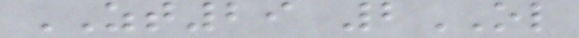ZT29 2OL
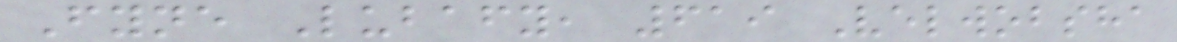Fyne Lubafy, 619 Velwobsha
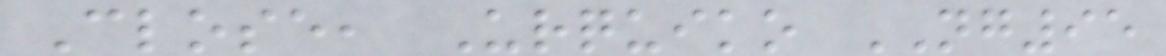Close, Urquiko NG95
